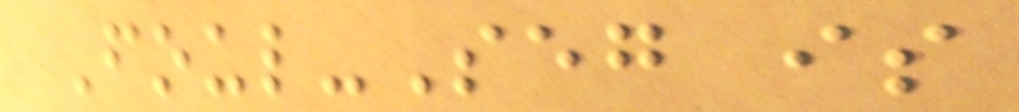Foul-Seg is
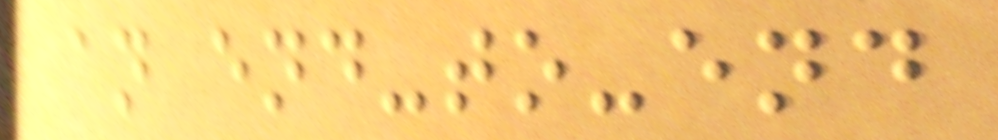an end-to-end
